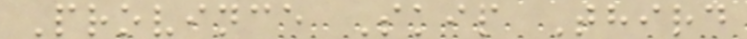Province Skip Third
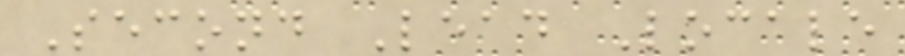Second Lead Locale
